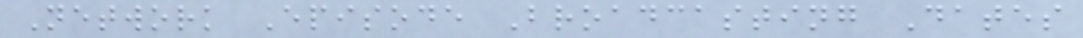Network Episode Broadcasting Dates
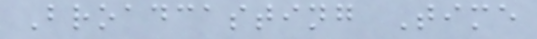Broadcasting Time
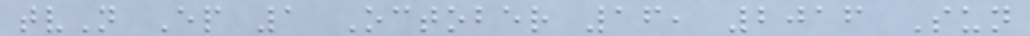tvN Ep 1 October 16, 2016 Sun
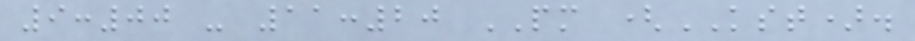9:00 - 11:20 PM (KST).
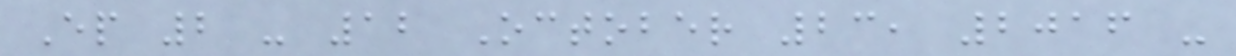Ep 2 - 12 October 23, 2016 -
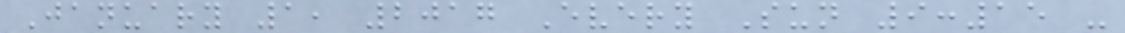January 1, 2017 Every Sun 9:15 -
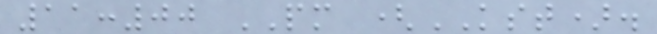11:00 PM (KST).
